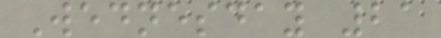Wednesday 21
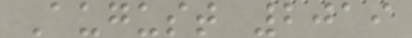August 2019
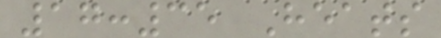17:35 Heats
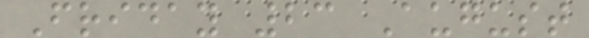Friday 23 August
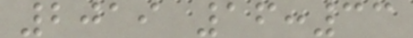2019 16:33
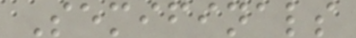Semifinals
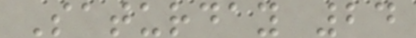Saturday 24
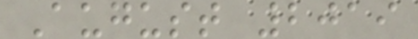August 2019
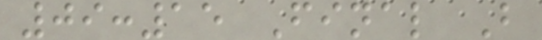09:15 Final B
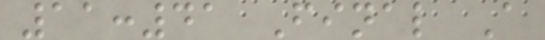11:41 Final A
